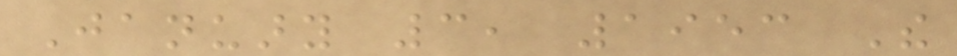January 3, 1953 The
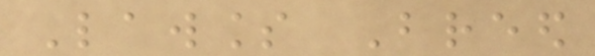Lawless Breed
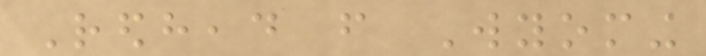Redhead from Wyoming
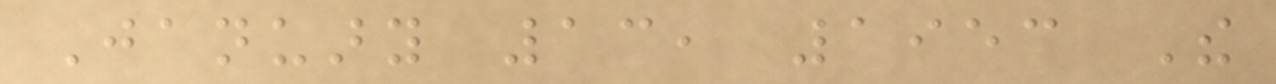January 13, 1953 The
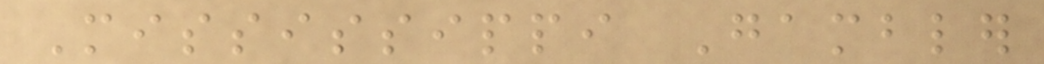Mississippi Gambler
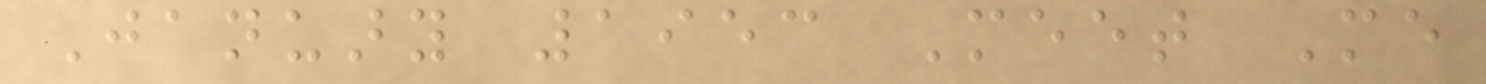January 1953 Meet Me
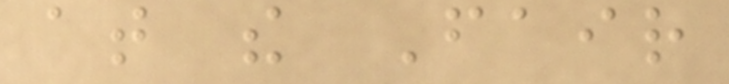at the Fair
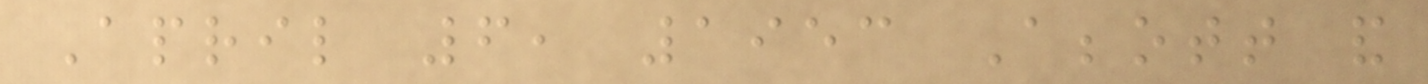April 6, 1953 Abbott and
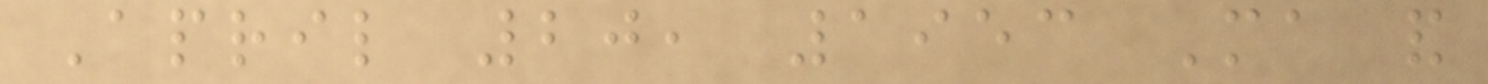April 20, 1953 Ma and
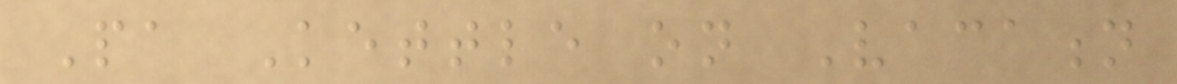Pa Kettle on Vacation
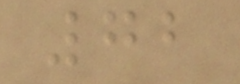72
